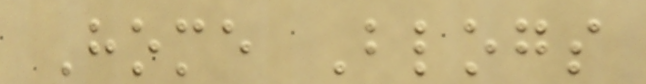Home Blogs
